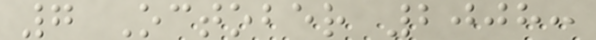7 October 2008:
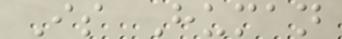Is Human
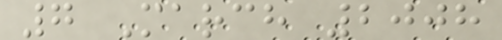7 March 2008
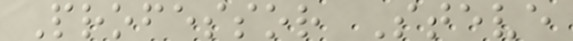Professor Steve
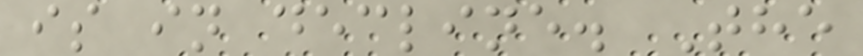is in decline. The
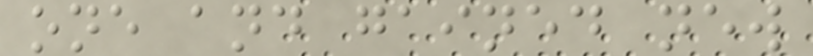one and gained new
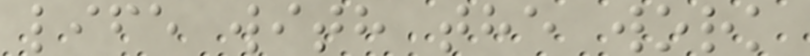life with the work
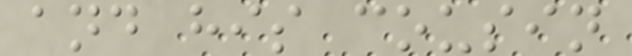and his cousin
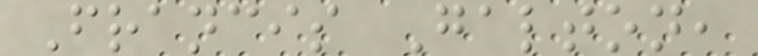Francis Galton,
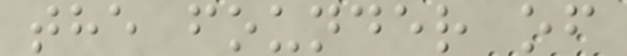the founder of
